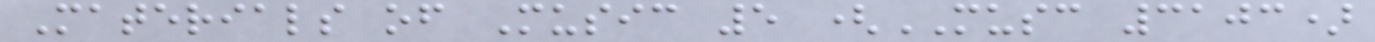Materials of Music 5 (MUSC 3103)
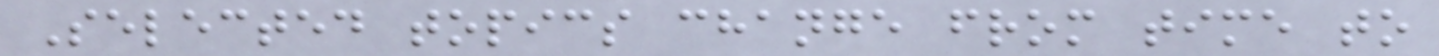Selected topics change from time to
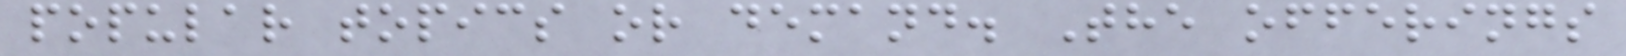popular topics or demand. The offerings
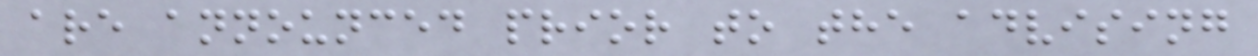are announced prior to the advising
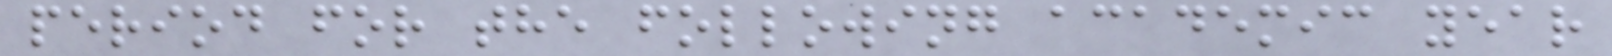period for the following academic year
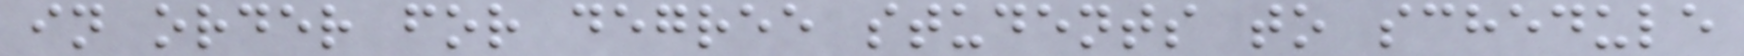in order for degree students to schedule
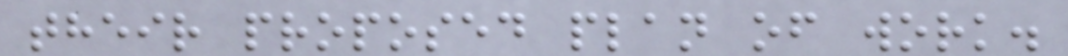their proposed plan of work.
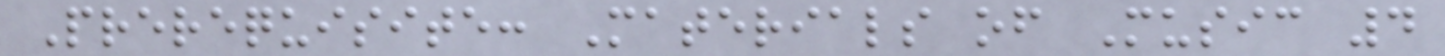Prerequisite: Materials of Music 4
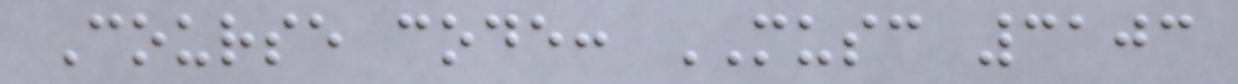Course code: MUSC 3103
